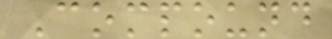Compound
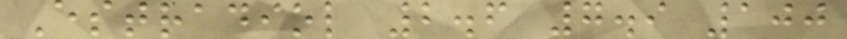Estradiol 2.6 7.9 100
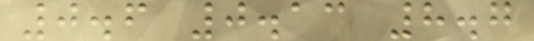0.6 0.13 8.7
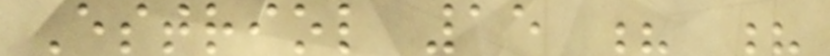Estriol 15 ? ?
